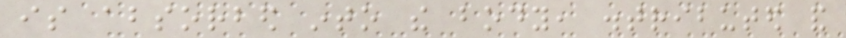is absorbed into the body, distributed and
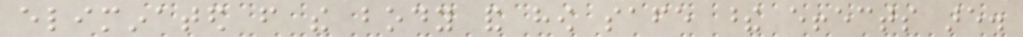eliminated from the body and how safe these effects are.
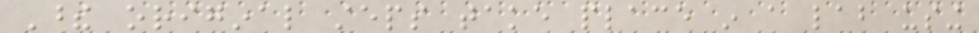These original steps take place in a lab using
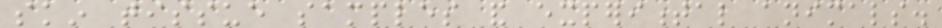skin tissue samples and experimental animals.
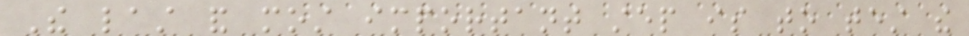The last and most important step is to test the
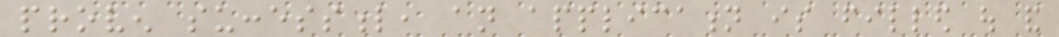proven successful, an application is filled out and
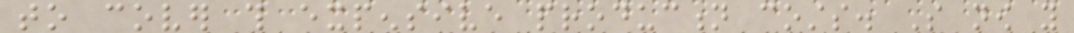to cover this expensive production costs. So now you
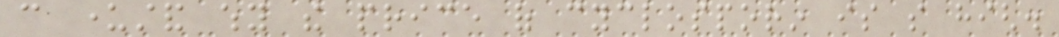can understand why the price of cyclosporin is so high.
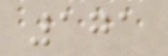171
